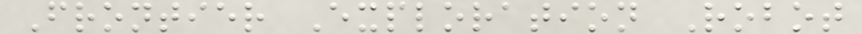Frontier Exploration Robot
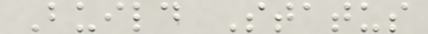Build Status
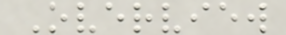Overview
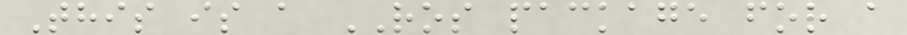This is a ROS package for a
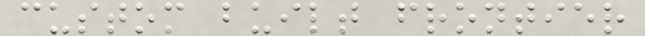custom built frontier
